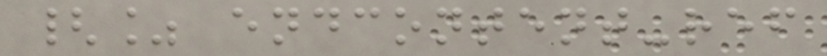{% endcontent-ref
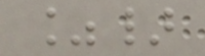%}
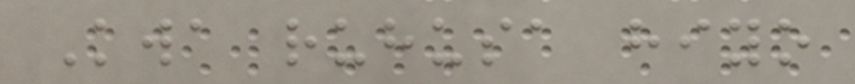Kwa ruhusa hiyo
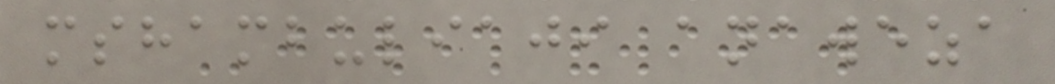mshambuliaji anaweza
